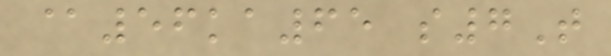@56ka65 s7T
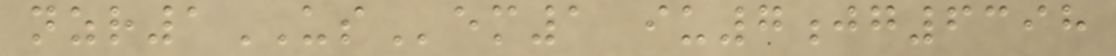nzr1USem1 iu7jg6398
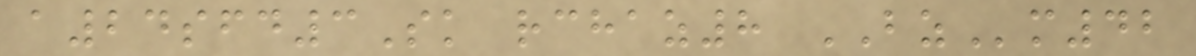a24sfd3Sk rchaz8 BZm42
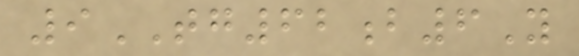9TG62b6Y
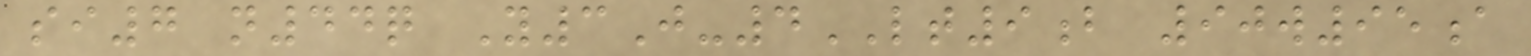si7 n44q Y3J-4LT9b 90w95a
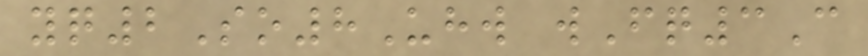yq2So8Uhw wFq3C
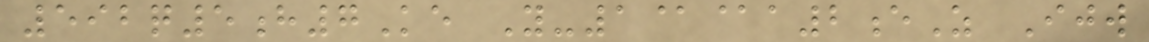592q5h7Ke Y-1@@a2eZ Ijw
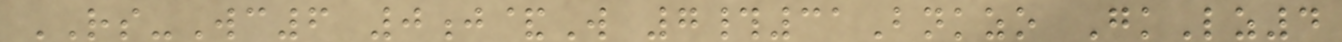RS-Wc6 0j&W 7#31Bnkzo GkLz4
